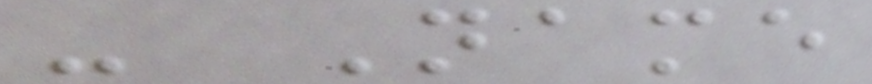- Name
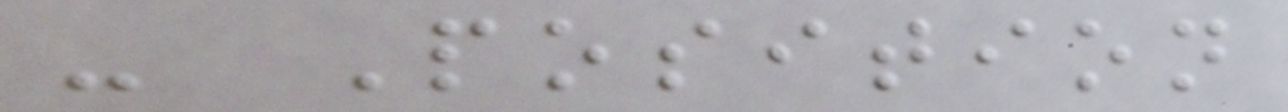- Position
